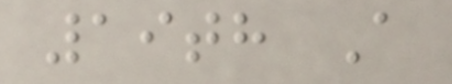19th A
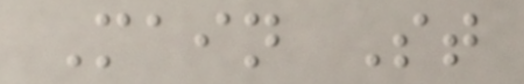Main St
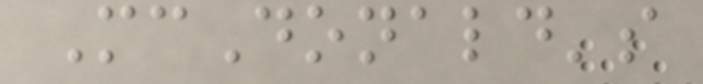McDonald's
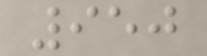950
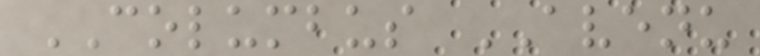COLUMBUS AVENU
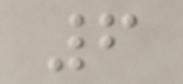6
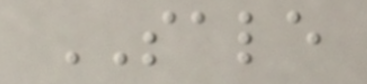SALE
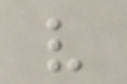v
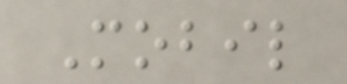Mobil
